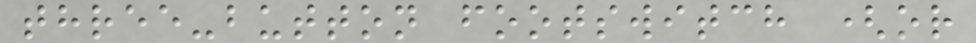three-button footswitch (or
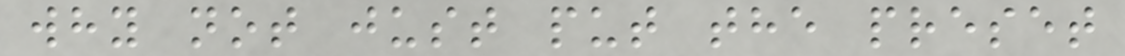why not just put the preset
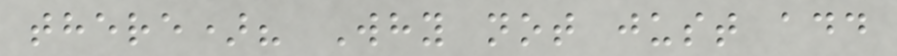there)? Why not just add
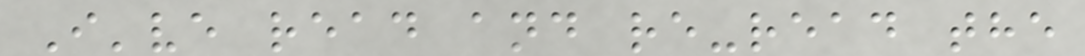I've read and re-read the
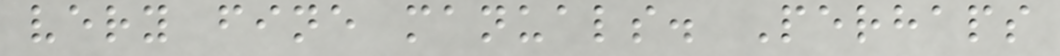very fine manuals. Perhaps
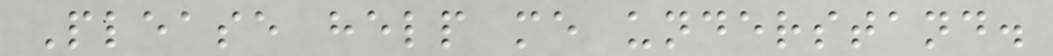Please help me understand.
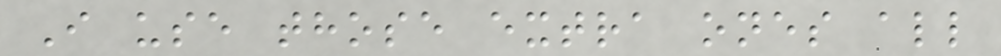I use those extra ones all
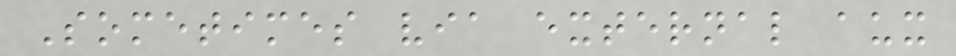Sometimes via external aux
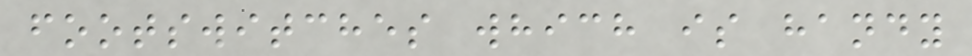footswitches which is handy
